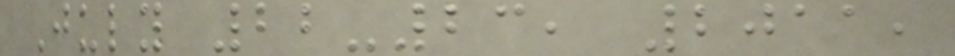July 22-23, 2011,
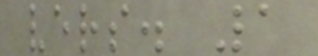vers. 1
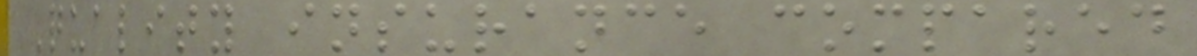Quality insurance compared
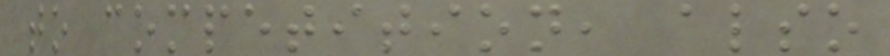to competition, also
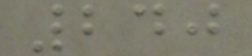240
